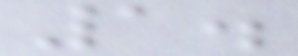1.
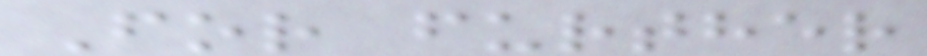For further
